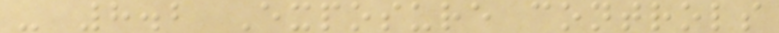- 8.2 Exposure controls
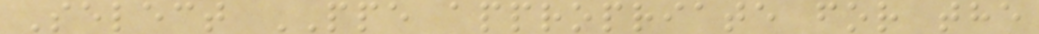Select PPE appropriate for the
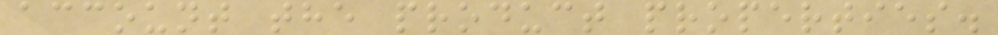account the product properties.
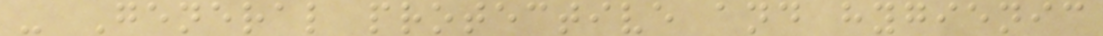- General protective and hygienic
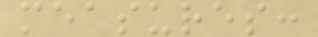measures:
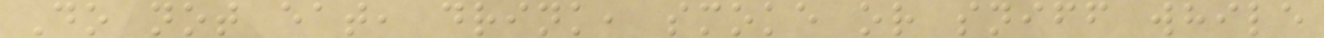Do not eat, drink, smoke or sniff while
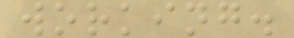working.
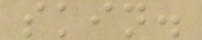skin.
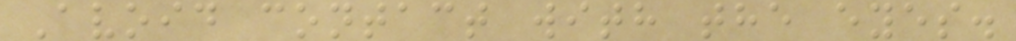Avoid contact with the eyes.
